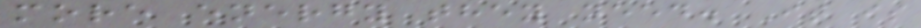more energy they need. It is
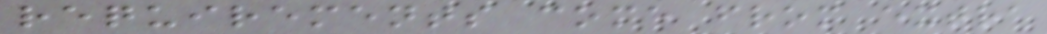requirements come from extra
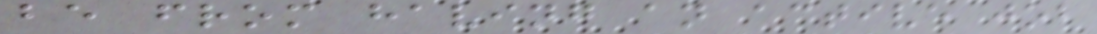be from having an active job
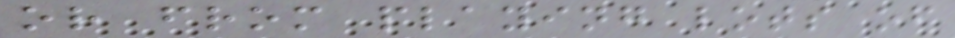or from playing lots of
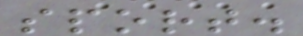sport.
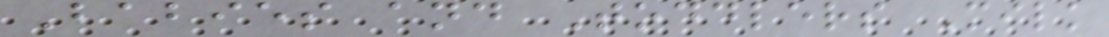Babies and Toddlers Milk
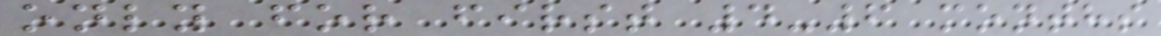only for first 4-6 months
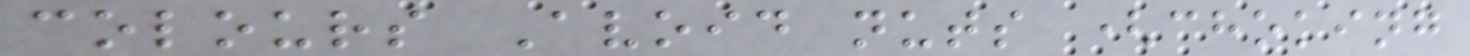colours Avoid nuts (choking
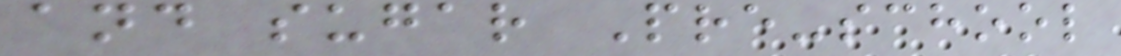and sugar Pre-school
